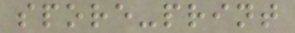spore-print
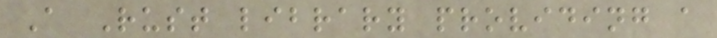A Rust library providing a
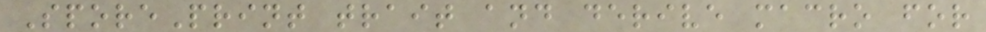SporePrint trait and derive macro for
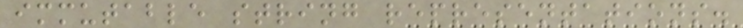immutable string representations.
